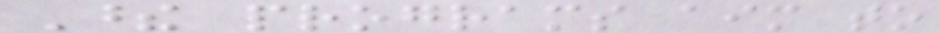These programs aim to
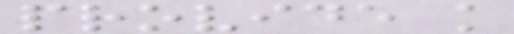provide knowledge
